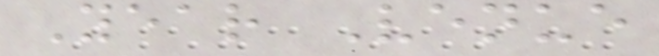Year Venue
